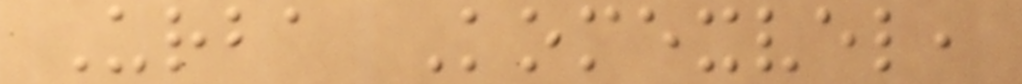Urba Komexvel,
